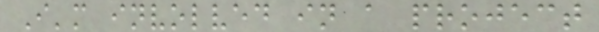I'm involved in a project
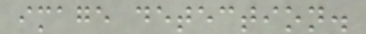image detection.
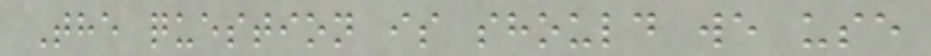The question is should we use
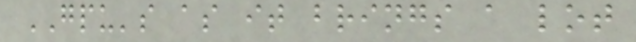GPU's as it brings a lot
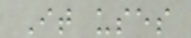It uses
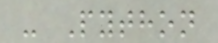- Python
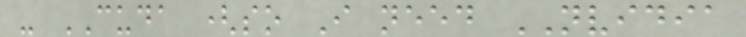- CUDA (so I need NVIDIA
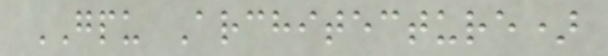GPU Architecture)
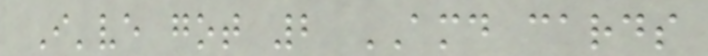I've got 2 AMD cards
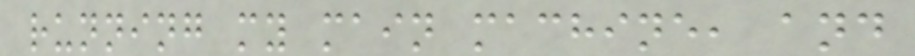running my main machine, and
